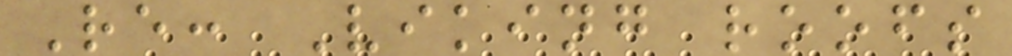Re: Viking roofs
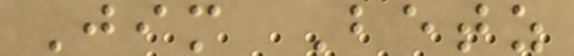Jim Betz
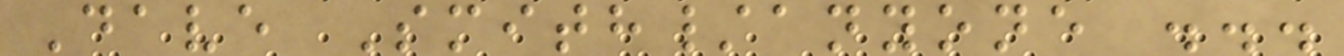Dave Smith/anyone ...
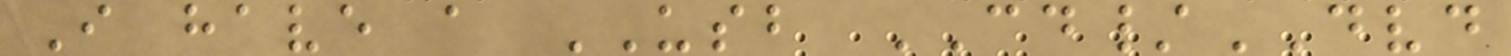I have a USB CD/DVD
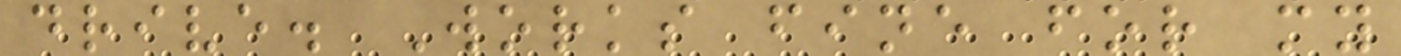drive. Works fine for my
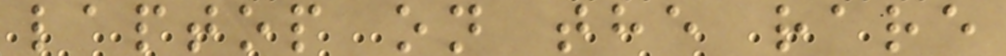laptop on the rare
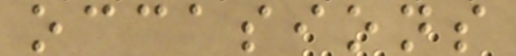occasions
